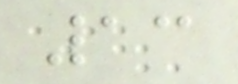13
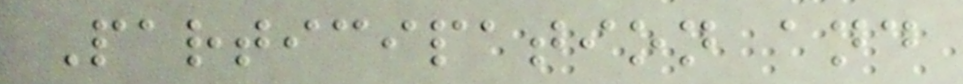Participation and
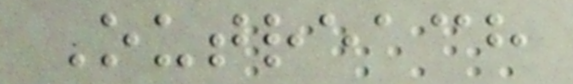Outreach
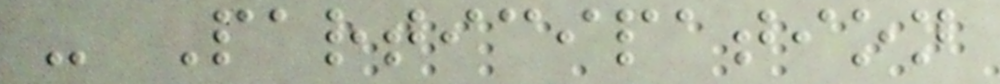- Participation
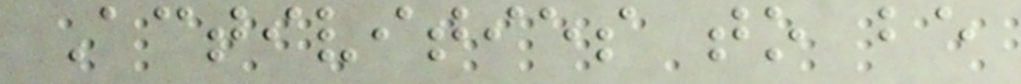Activities to be
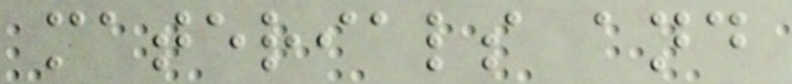materials and
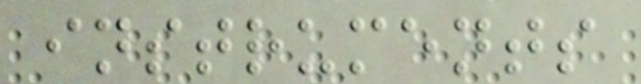instruments
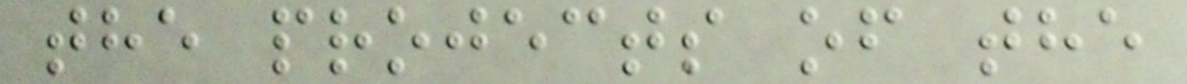the projects of the
